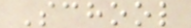School
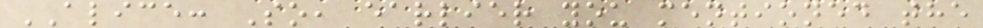ALICE: So, earlier you mentioned the
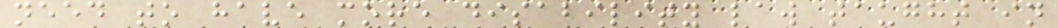need to have more disability law taught in
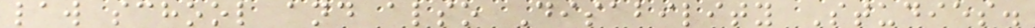law school and also Disability Studies.
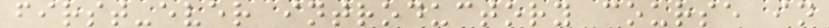first-ever introductory course in
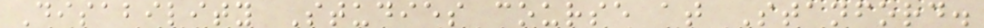Disability Studies course at Stanford.
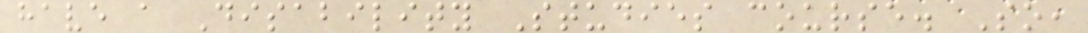have a Disability Studies course. So,
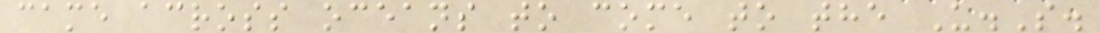came across oceans to come to the U.S.
